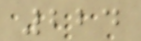224
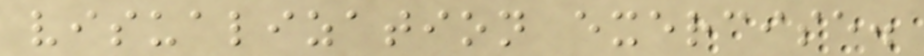visualization exercise.
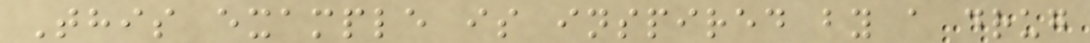This example is inspired by a drug
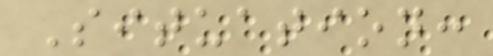Situation:
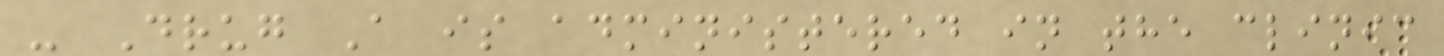- Drug A is administered in the clinic
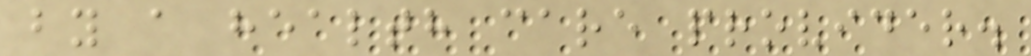by a health care provider.
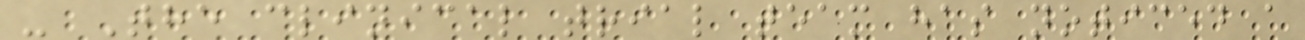- The clinical trial team has noticed a
